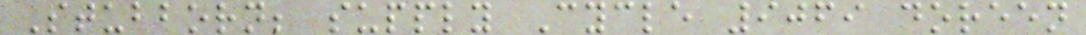Stubborn; supply Cycle 9069 doreen
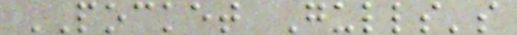POCKET Gulls's
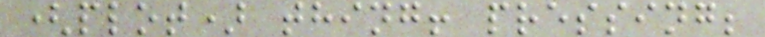(plot) thing! pressing;
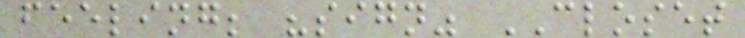feeling; "sign" CLOSET
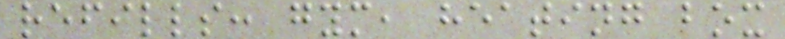refills: gym, heating box
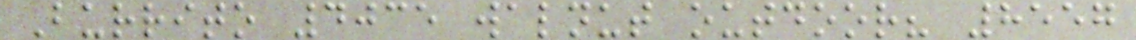Burrito 4035 walnut outdoor? 8557
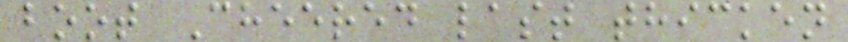boot Cheered last thicken
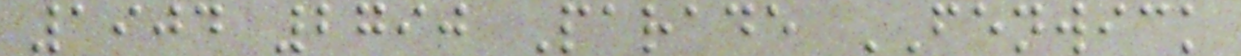1904 2790 Parade FENWICK
